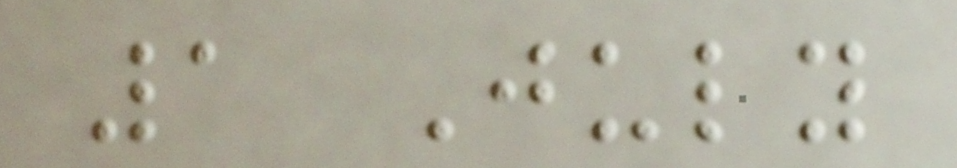1 July
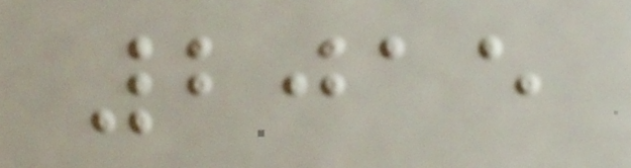2015
